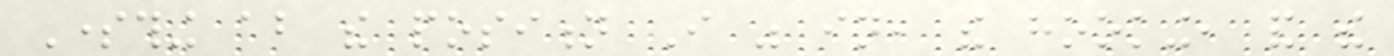Something about the position I was in, the hooking, and the
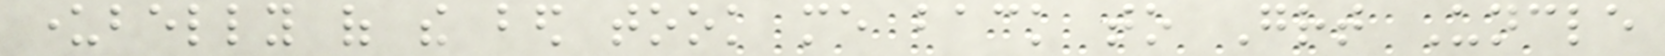underbelly of the bed took me back to Great Uncle
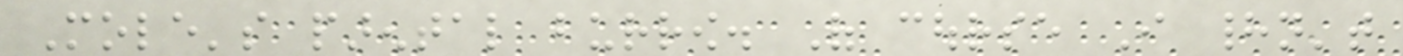Mole's parental burrow. Of course I hadn't
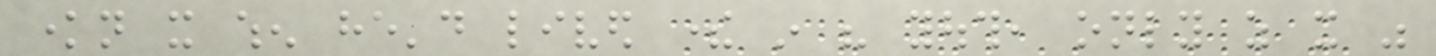known it when he'd lived there in his youth, only as it was
